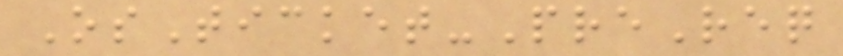OsTicket-PreReq
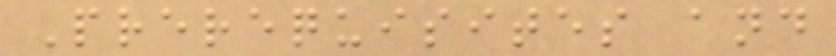Prerequisites and
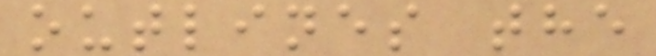outlines the
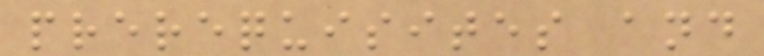prerequisites and
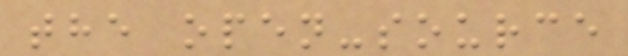the open-source
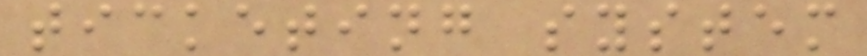ticketing system
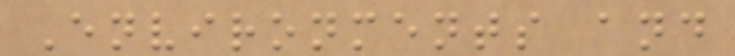Environments and
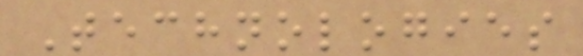Technologies
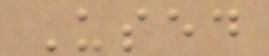Used
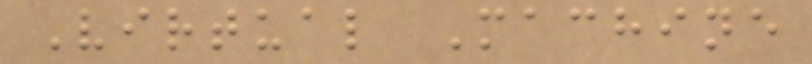Virtual Machine
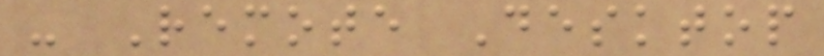- Remote Desktop
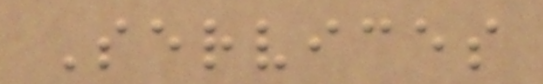Services
